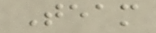Team
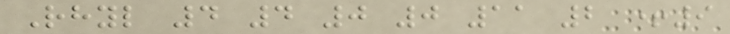Rhyl 4 4 0 0 11 2 +9
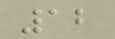12
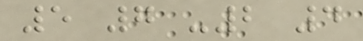5 7 -2 4
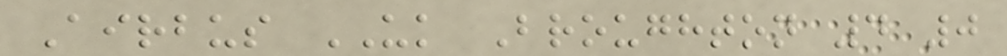Airbus UK Broughton 4 0
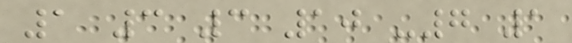1 3 3 10 -7 1
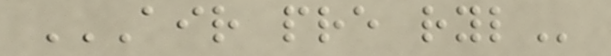AIR PRE RYL
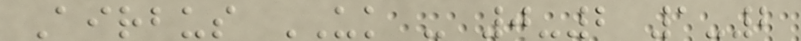Airbus UK - 0-2 1-2
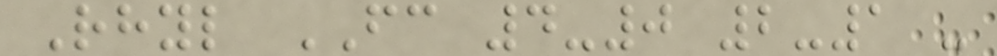Rhyl FC 4-0 2-1 -
